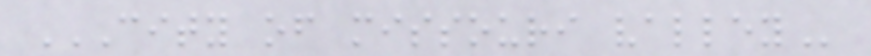CITY OF MISSOURI VALLEY
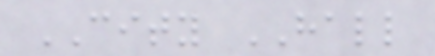CITY HALL
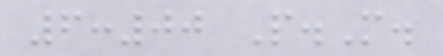6:00 P.M.
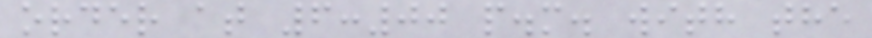order at 6:00 p.m. with the
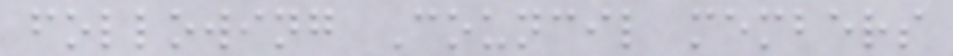following Council members
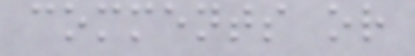comments or
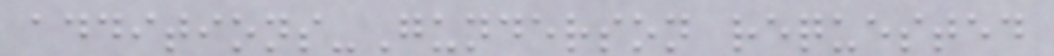additions-Gunderson requested
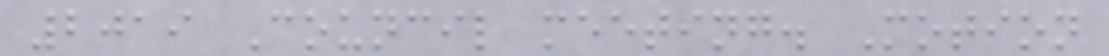2019 Council meeting. Motion
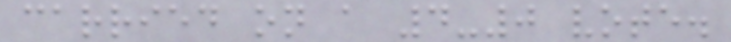carried on a 4-0 vote.
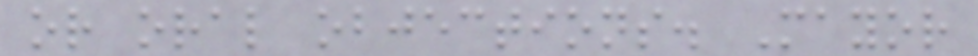or oral objections. Mayor
